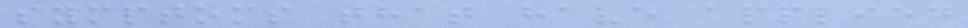symptoms that have applied
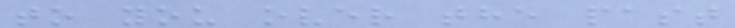to you over the past
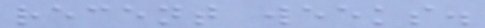recent weeks.
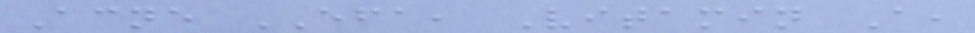Acne EFA, Vitamin A,
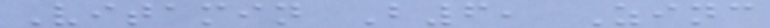Vitamin B6, Zinc
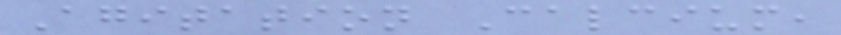Agitation Calcium,
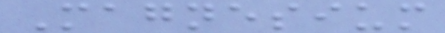Magnesium
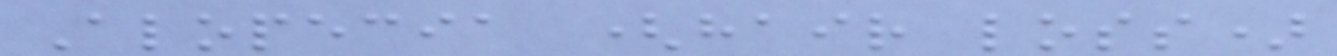Alopecia (hair loss)
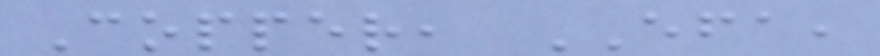Copper, EFA,
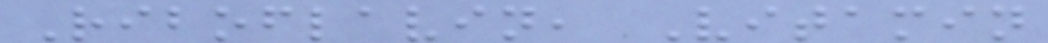Riboflavin, Vitamin
